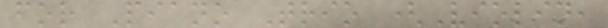for Piano Trio (Violin,
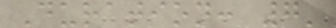Duration: 7'
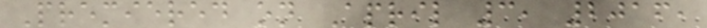Premiered on April 3, 2016,
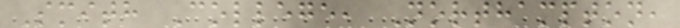Smith College, Northampton,
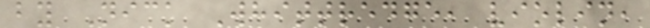by Nick Whittredge, violin,
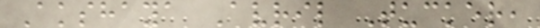Akshaya Avril Tucker,
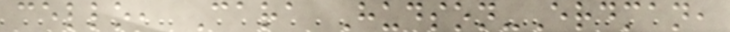cello, Cara Hudson-Erdman,
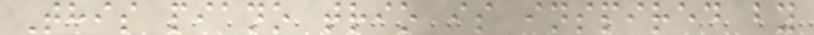This piano trio is inspired by
